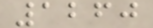1260
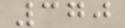370
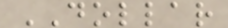DOLLAR
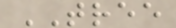TREE
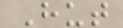Hut
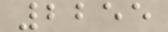2255
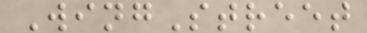WingStreet
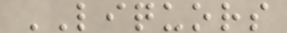LIQUORS
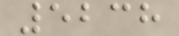5238
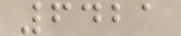6421
